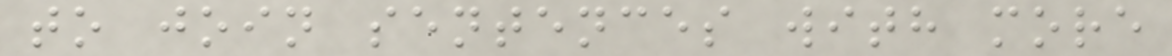to join sentences with more
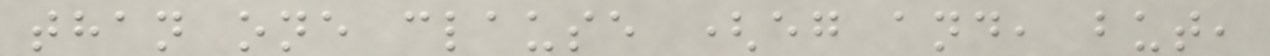than one clause (eg and, but,
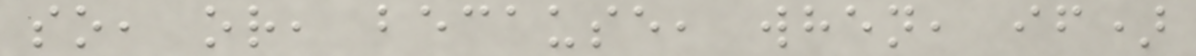so, or, because, when, if)
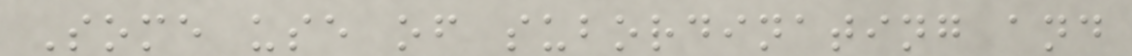Some use of subordinating and
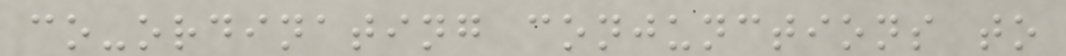co-ordinating conjunctions to
